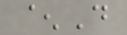^D
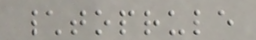\toprule
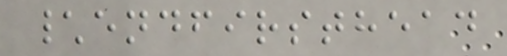\endfirsthead
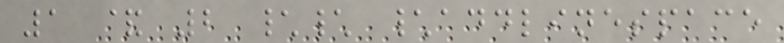1 & 2 \\ \addlinespace
